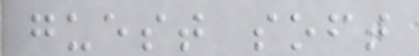guest soft
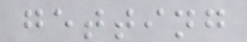getting
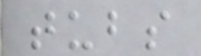tubs
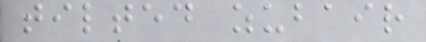tilted zubair
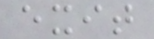exit
